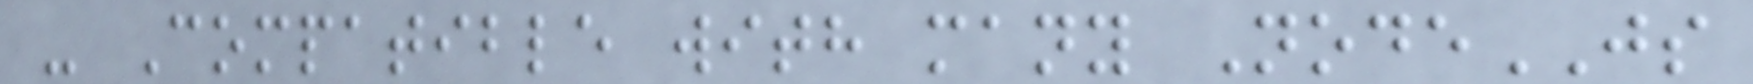- Compatible with many NodeJS
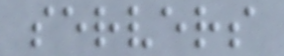servers
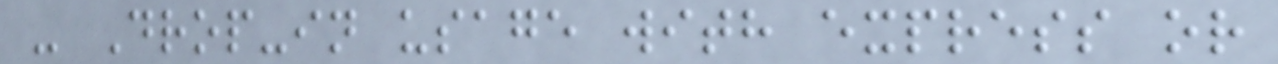- Drop-in usage with express or
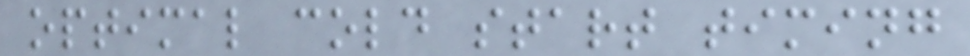optimal cold start timing
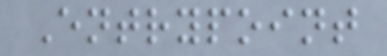Entrypoint
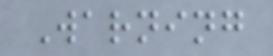Warning
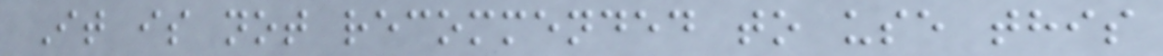It is not recommended to use this
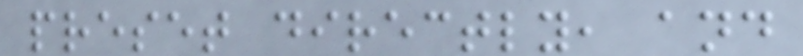preset directly, and
